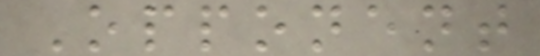Opponent
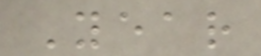Year
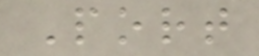Port
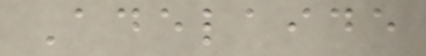Adelaide
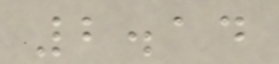2.14
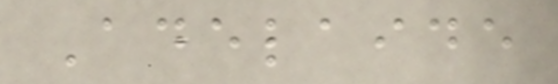Adelaide
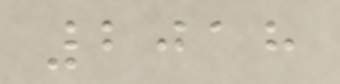2018
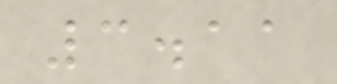3.11
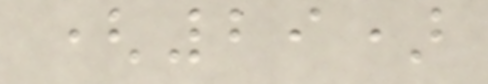(29)
